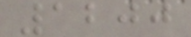1200
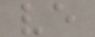ve
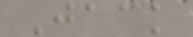Jack
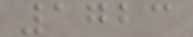1723
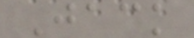Jack
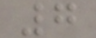7
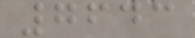7643
